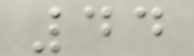44
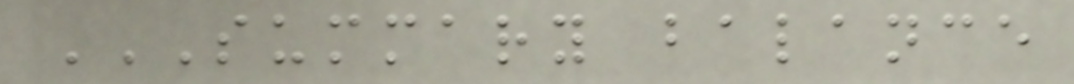SUMMARY BALANCE
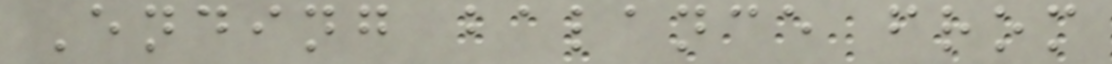Ending balance from
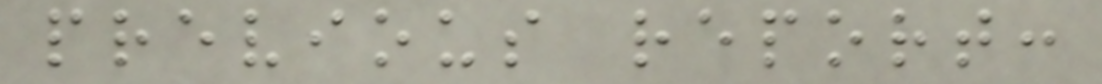previous report:
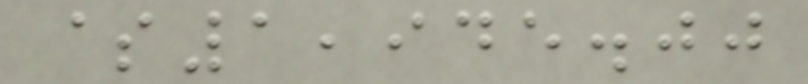$1,945.00
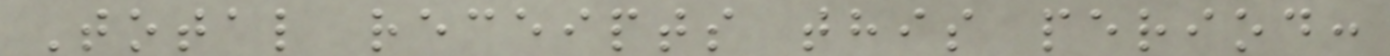Total receipts this period:
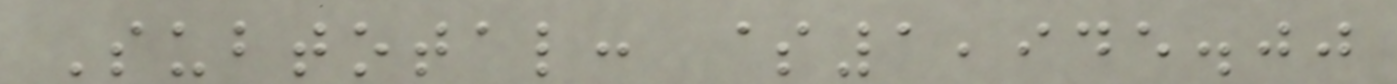Subtotal: $1,945.00
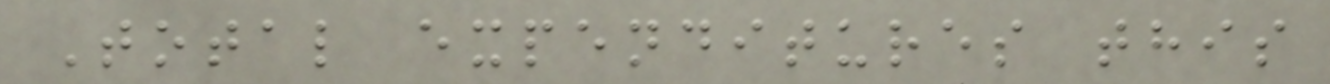Total expenditures this
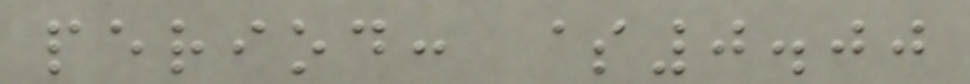period: $0.00
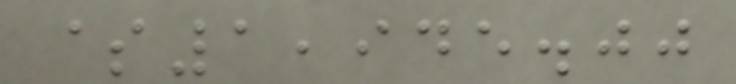$1,945.00
